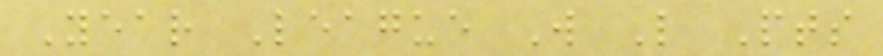Year League W L Pts
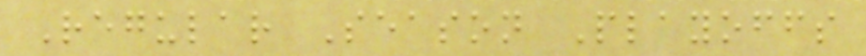Regular Season Playoffs
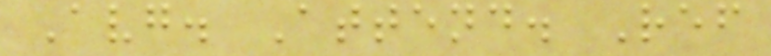Avg. Attend. Ref
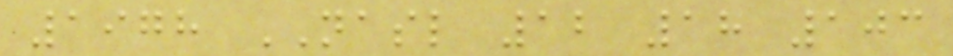1978 NASL 12 18 103
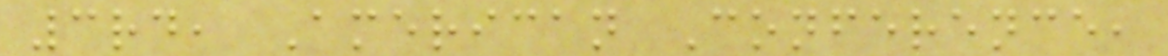3rd, American Conference,
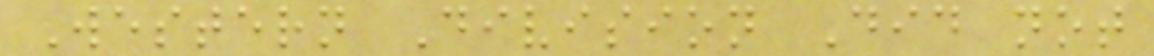Western Division Did not
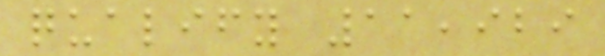qualify 11,929
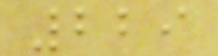229
